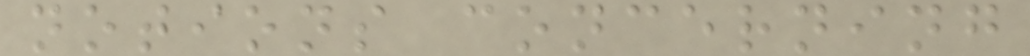notions concerning
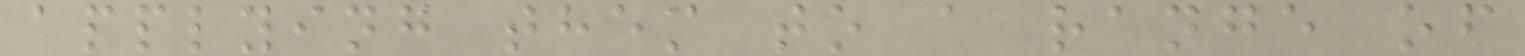applying them to a range of
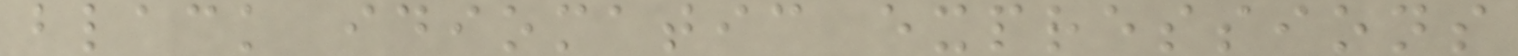black idiomatic expressions
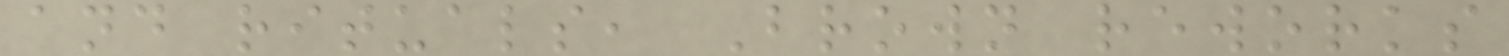and rituals, Brown reworks
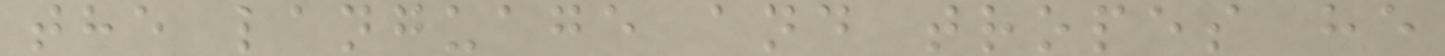the language and tropes he
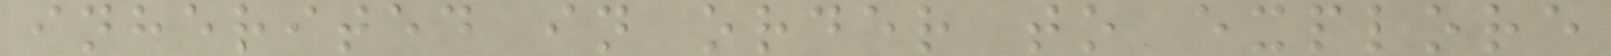inherited in order to explore
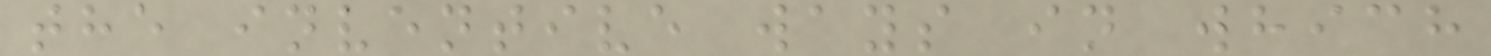the inventive ways in which
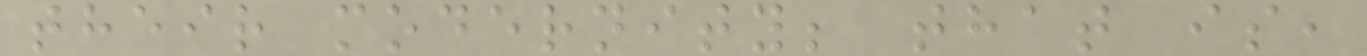their modernity; that is,
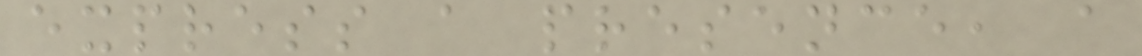express a presence, a
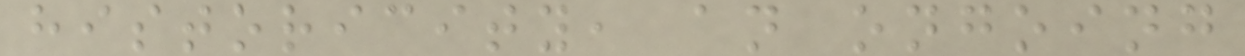historicity, an ongoing
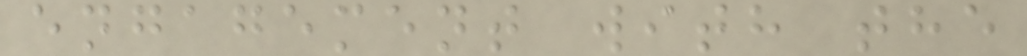engagement with the
